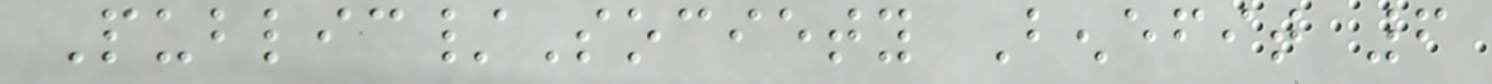Public/Society Benefit 6
